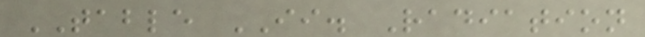TABLE II. Radiation
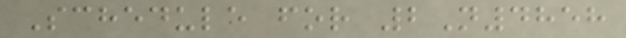Schedule for 2N4858
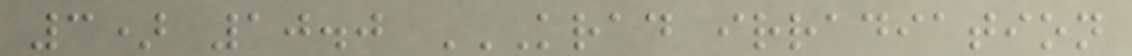3) 10.0 KRAD IRRADIATION
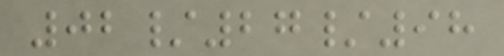02/27/98
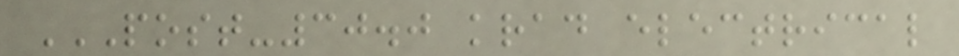POST-30.0 KRAD ELECTRICAL
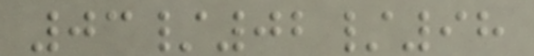03/02/98
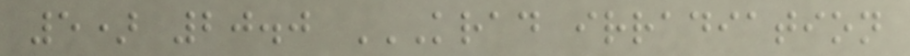5) 20.0 KRAD IRRADIATION
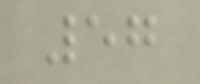57
